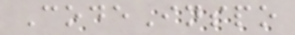CodeInspo
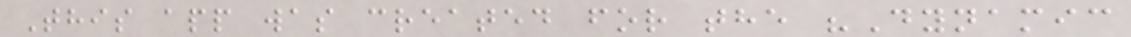This app was created for the "Dynamic
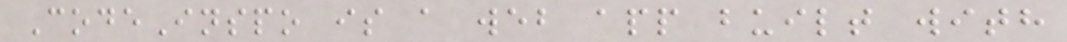CodeInspo is a web app built with
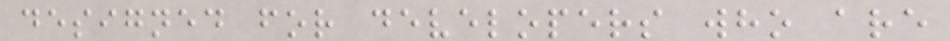designed for developers who are
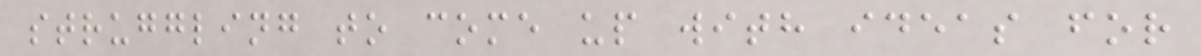struggling to come up with ideas for
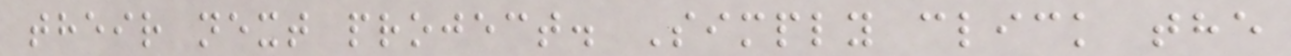their next project. Simply click the
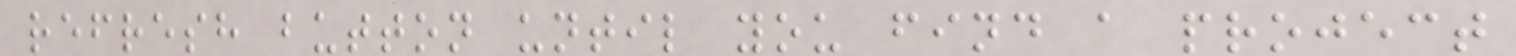refresh button until you find a project
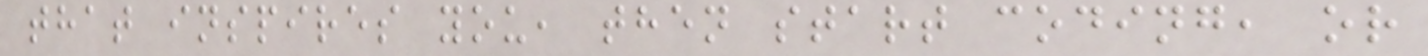that inspires you, then start coding, or
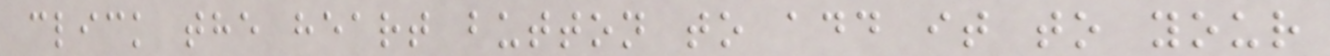click the heart button to add it to your
